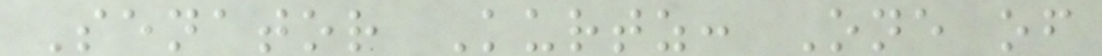Senator Kurtz: One of
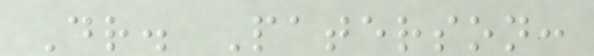Dr. Paterson:
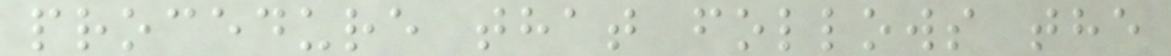procedure that follows the
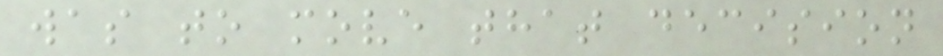was to move that decision
